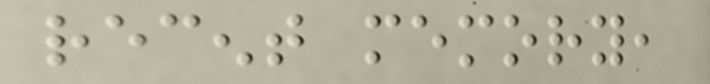recent memory,
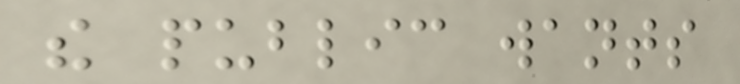the public wants
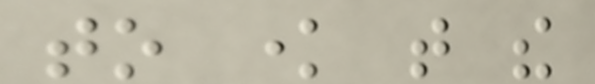to know that the
